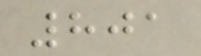801
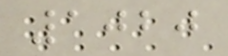1020
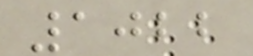1022
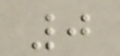0
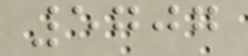5707
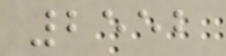2552
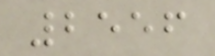2556
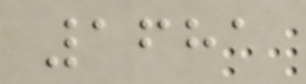1681
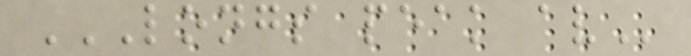LONGS PEAK AV
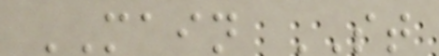MAIN ST
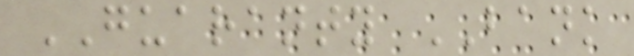GUARANTY BANK
